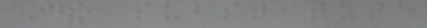Do substitute
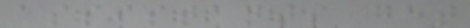assistants get
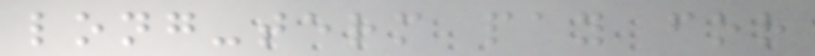long-term pay for
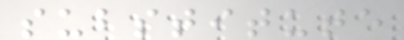substitute
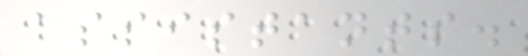assistants.
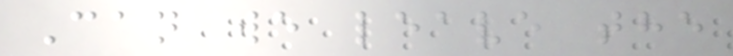Can we leave the
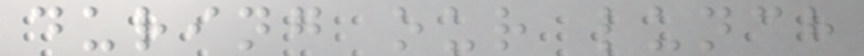during our lunch
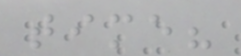time?
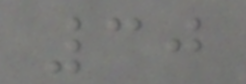30
